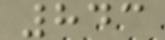843
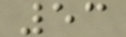53
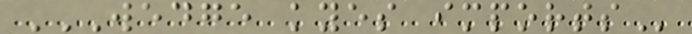WEDGE KYES IMPORTS
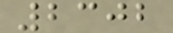2302
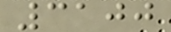3100
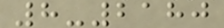8-2180
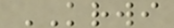KRWI
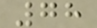78
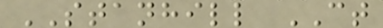STANHILL CT
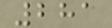281
